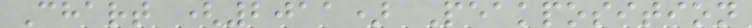Chart (2011) Peakposition
